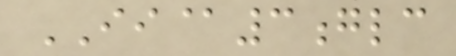II@3glc
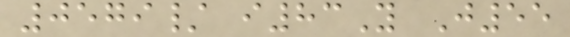0579/ i83Y J55
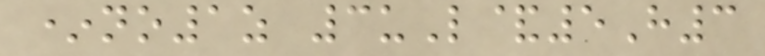*no1z 3uL&5H3
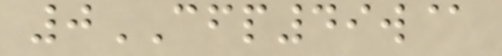0CFP49w@
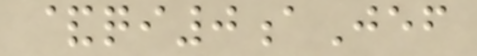&qi0aJef
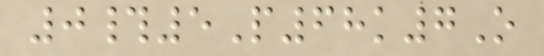0#5P68k7O
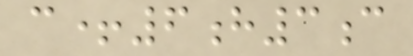c+6h3c
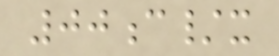00c/x
